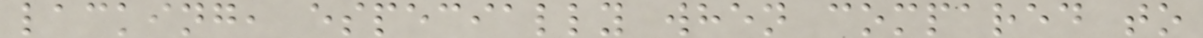lacking, especially when compared to
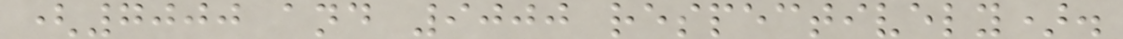(7000 and 9000 respectively).
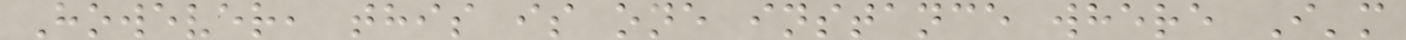However, this is one instance where I'm
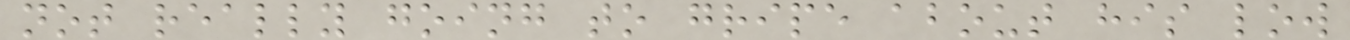not really going to gripe about his low
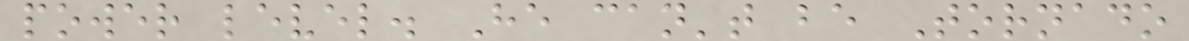power level. He can't be Tornado
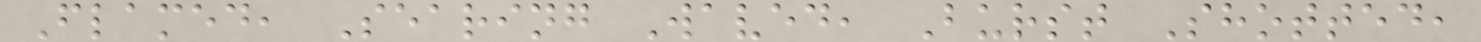Flamed, Searing Waved, Burst Shotted,
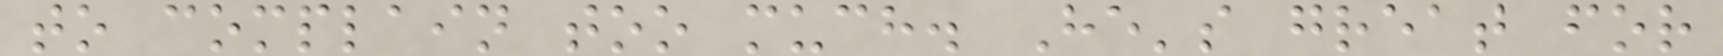to complain too much. He's great for
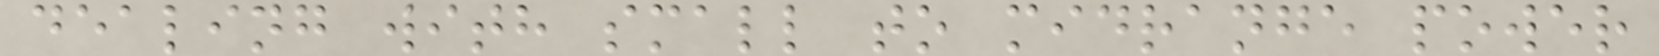dealing with small to midrange power
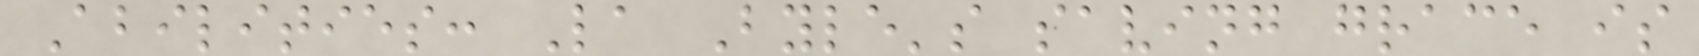Abilities: La Byle's saving grace is
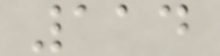114
